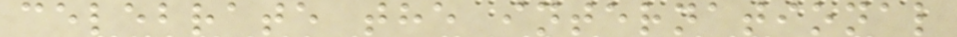celebrate the international
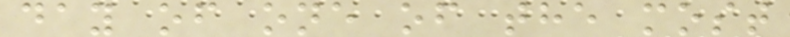day of one of the most
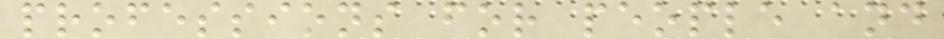professions for people and
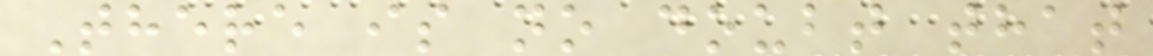There is no doubt that
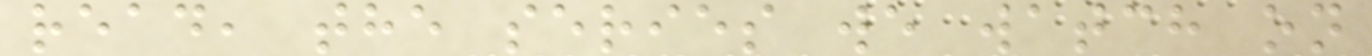read, the series we watch on
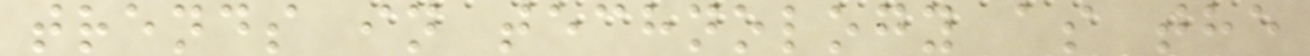trends in technology as the
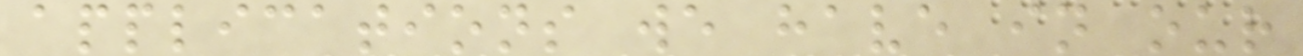applications we have in our
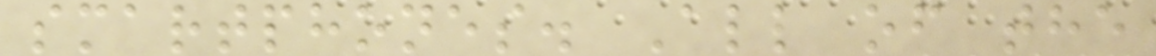smartphones. All of the
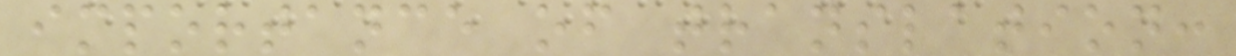importance of translation:
